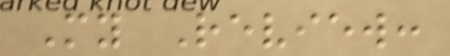My Review:
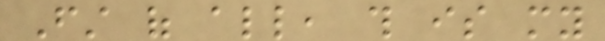First of all, this is my
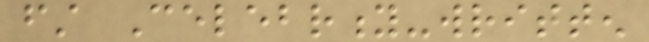first Celebrity-written
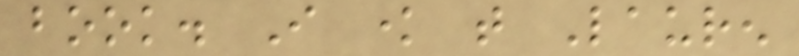book. I know that Lauren
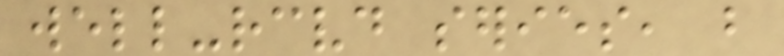well-received series, but
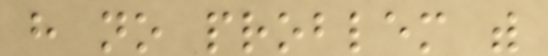have no problem with
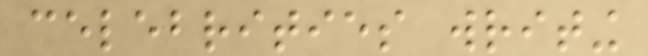celebrities writing
